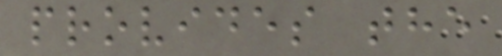provides the
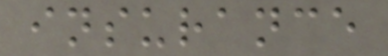insurance
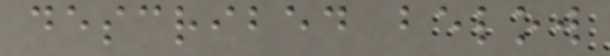described below
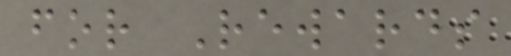for Rewards
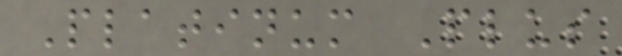Platinum Plus
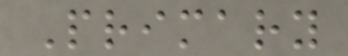Primary
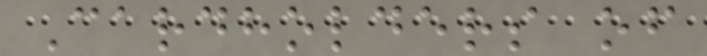Cardholders of
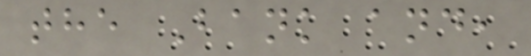the Bank and,
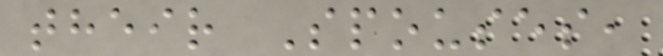their Spouses,
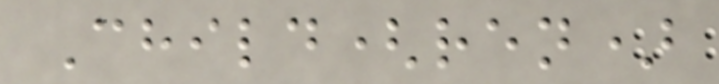Child(ren)
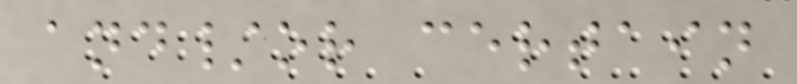and/or certain
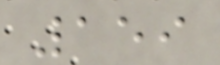159
